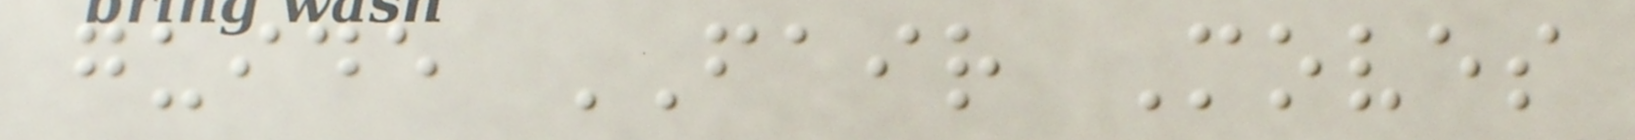guide FAIR Moves
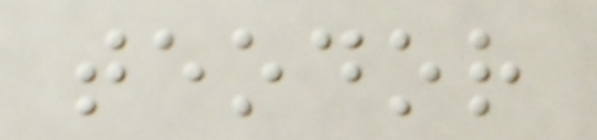teodor
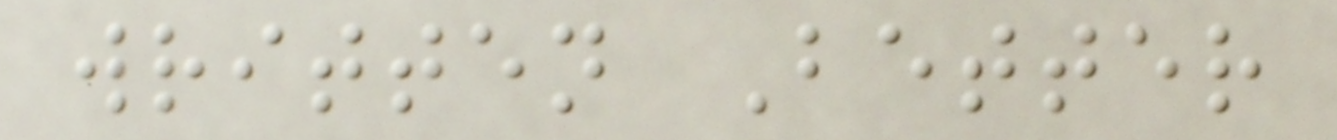written Better
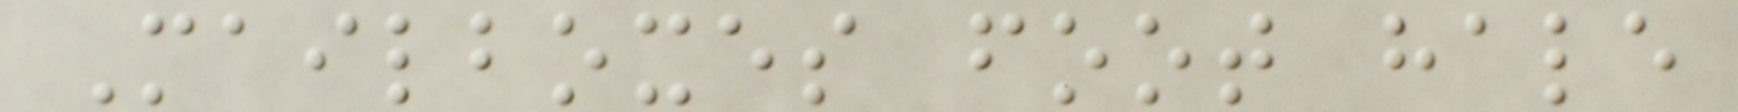Mailboxes foot hale
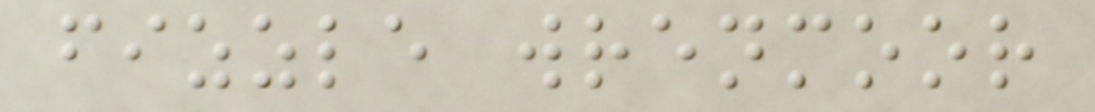fizzle wrenmoor
